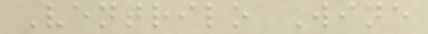Ventrilo Wine
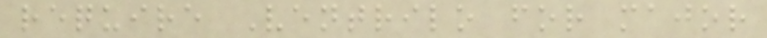require Ventrilo for major
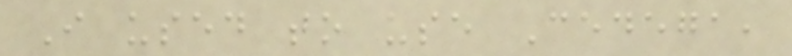I used to use Cedega,
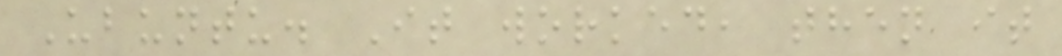Ubuntu. It worked, then it
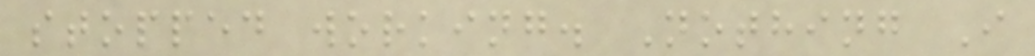stopped working. Nothing I
